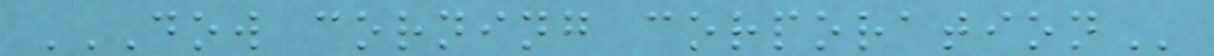DOW CORNING CORPORATION
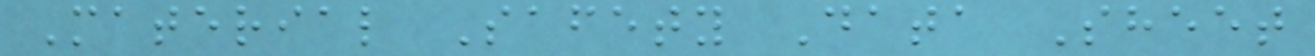Material Safety Data Sheet
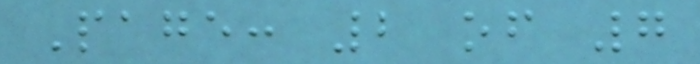Page: 2 of 7
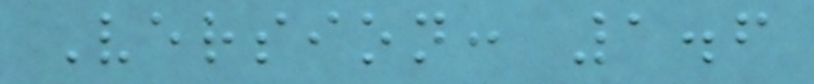Version: 1.6
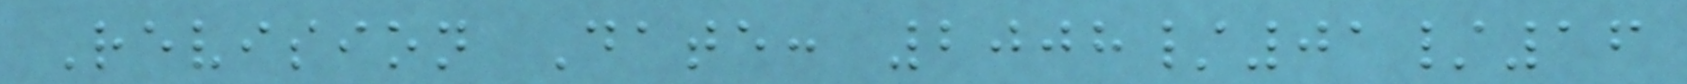Revision Date: 2008/01/16
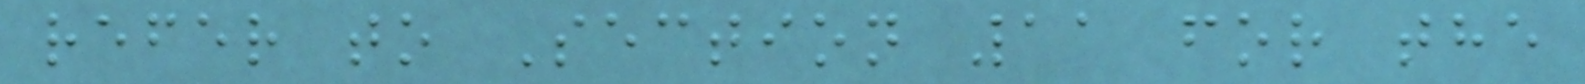refer to Section 11 for the
